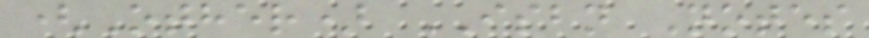(Other) ISBN Notes
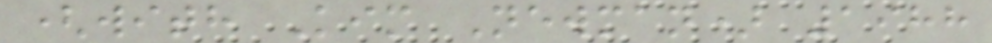(with Kim Newman) 1988
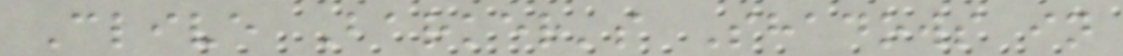Clive Barker's Shadows in
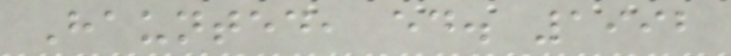Haunted, ed. 1992
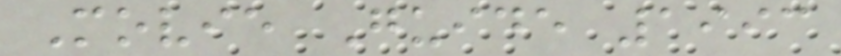Movie Guide 1993
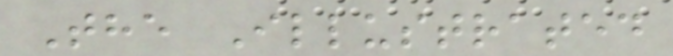The Illustrated
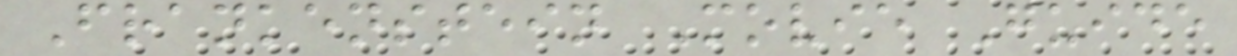Frankenstein Movie Guide
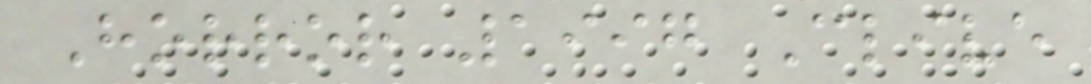Horror 1997 Clive
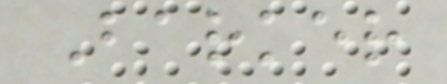Barker
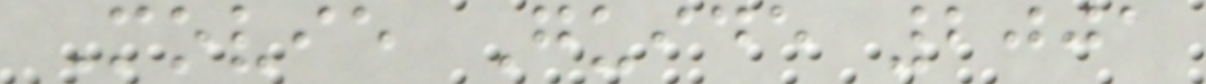Movie Guide 2001
